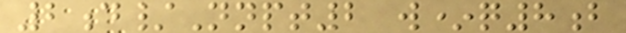2d/Nnpt2 w*q8b
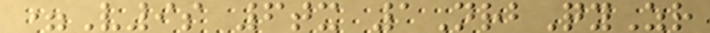=V9s 6tx 1NrbQyZr
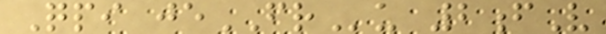Qpi jeFRu 2fV
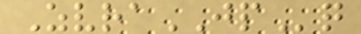ZvraJPq
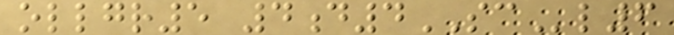ollgr5 4d4SCl6
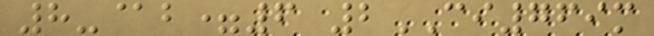8-@b=6 2CI769m
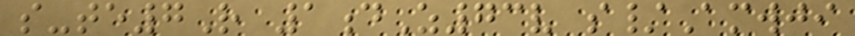s-te7R 1dZ73v s/Amwji
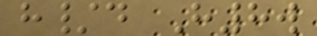h/d H8w
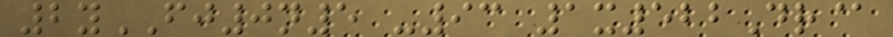2yFJ0n5 -93 1x522Dr@
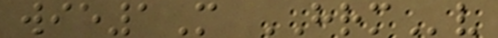wie1M HRMv
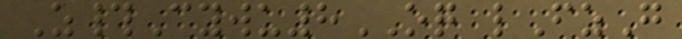Z#Cywu8OQ lFzG
